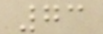73
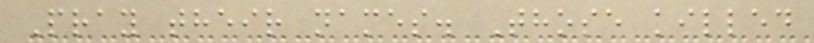Pray their names. Those killed
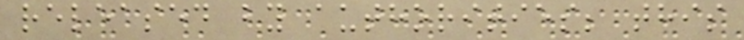released by authorities; this
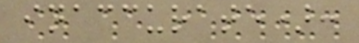inaccurate):
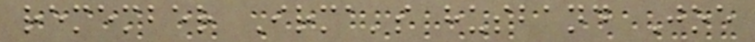remember Irma's husband Joe
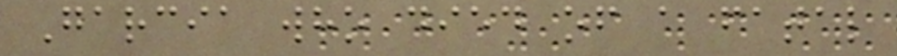Garcia who died of a fatal
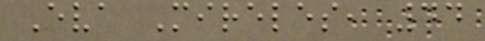Eva Mireles, 44
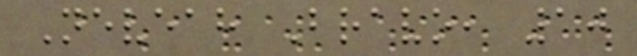Neveah Bravo, 10
